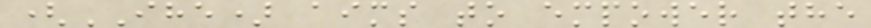(IHE) aims to empower the
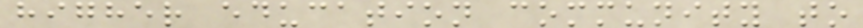higher education community to
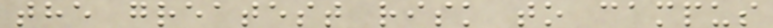the greatest risk to campus
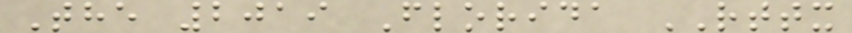The 2019 Florida RTTX
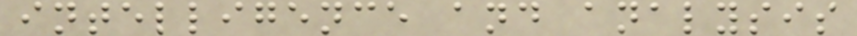intelligence and analysis
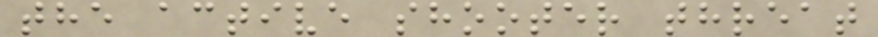the active shooter threat
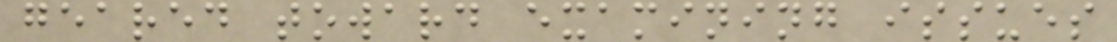geared toward examining issues
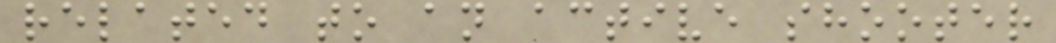related to an active shooter
